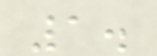1.
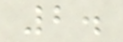2.
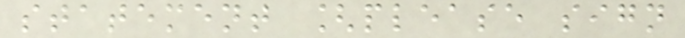statement [please sign
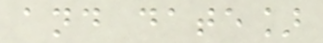and date]
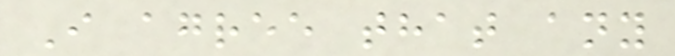I agree that any
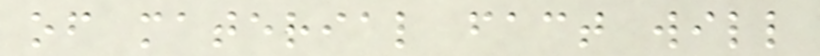of material fact will
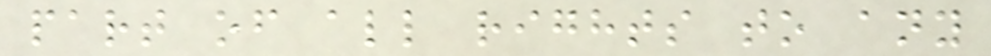part of all rights to any
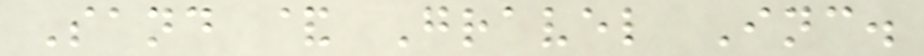Sand & Gravel Inc.
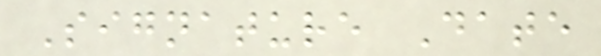Signature Date
